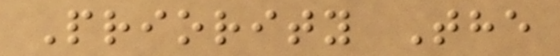Priority The
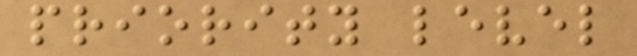priority level
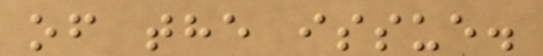of the issue.
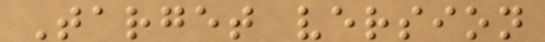Target version
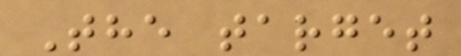The target
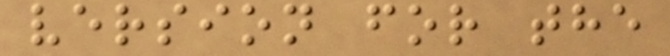version for the
